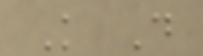K D
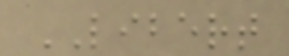LIBERT
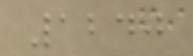1240
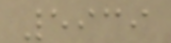5939
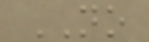NO
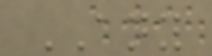ANY
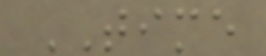TIME
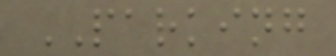PARKING
